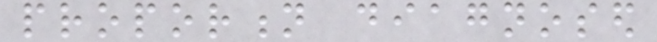proportion diagnosed
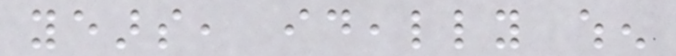years, ideally when
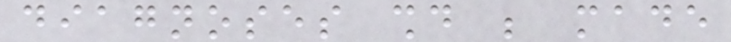diagnoses should be made
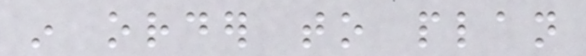in order to plan
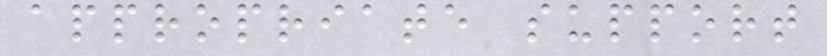appropriate support
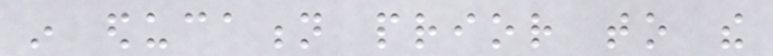in education prior to the
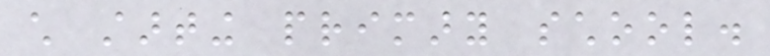child starting primary school.
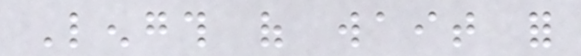Length of wait for
